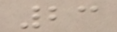23
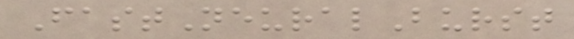FastNeuralBurst
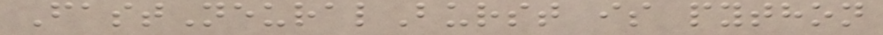FastNeuralBurst is python
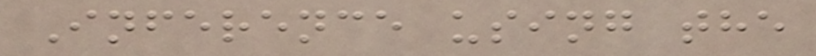Inference using the
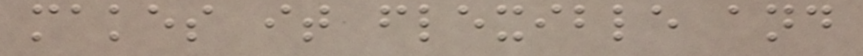makes it flexible and
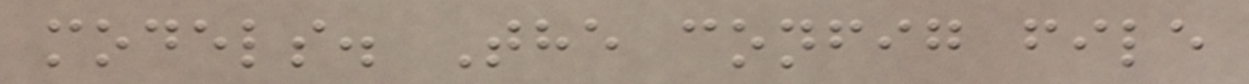models. The config file
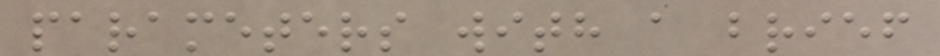parameters with a brief
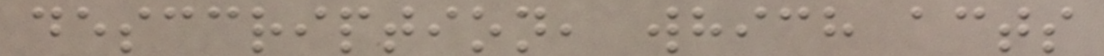desccription, which acts
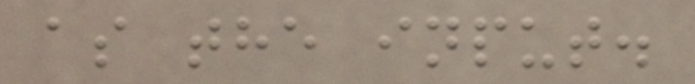as the input.
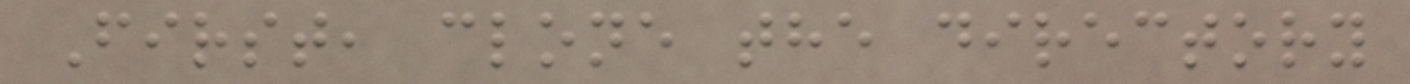First, clone the directory
